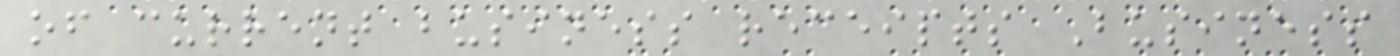of current business receipts Business
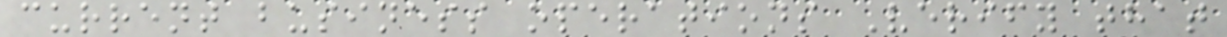current business operations Verify that
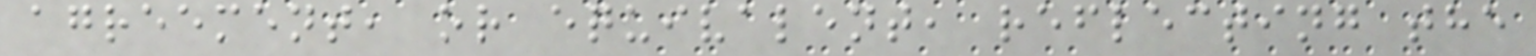agreement, or equivalent, reflecting the
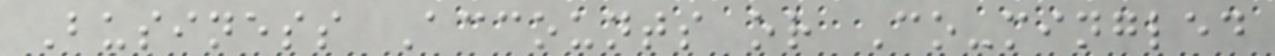Business Accounts or Co-mingled
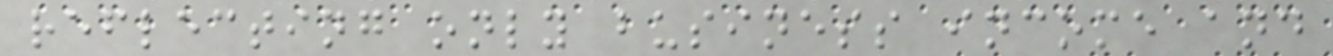reflecting only business income and
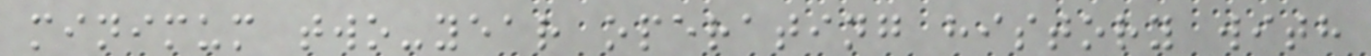minimum two-year operating history with
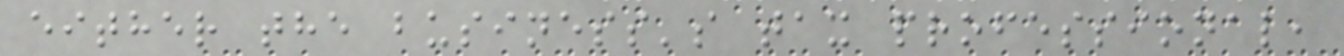either the business's tax professional,
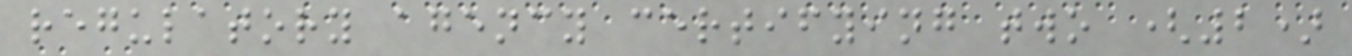regulatory agency certifying two (2)
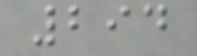294
